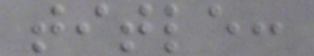title:
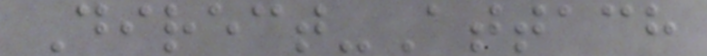Direct-Attach
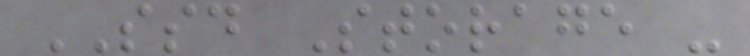SSD Storage -
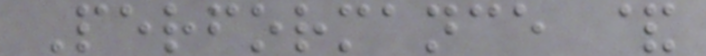Performance &
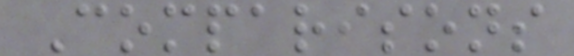Comparisons
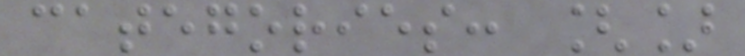categories: []
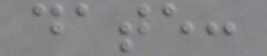date:
